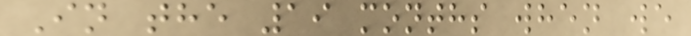In the 19 months when we
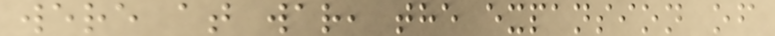were at war, the expansion of
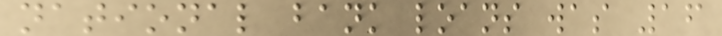national bank loans was 16
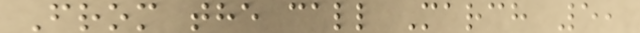From the call March 5,
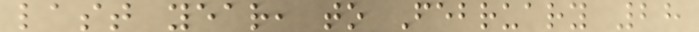last year, to February 28
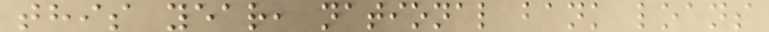this year, national bank loans
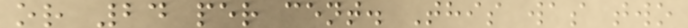or 24 per cent. This was two
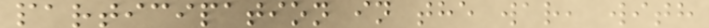participation in the war, with
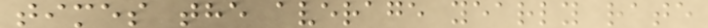times the average yearly rate
